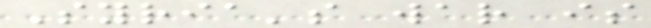Syria's war is
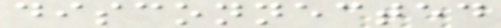disconnected
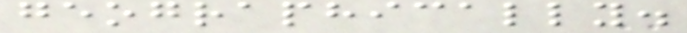geographically.
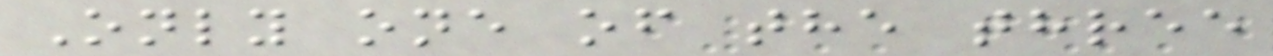Only one of the three
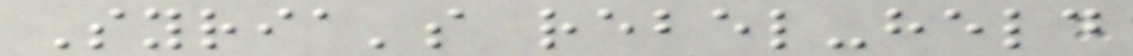Syria's rebel-held
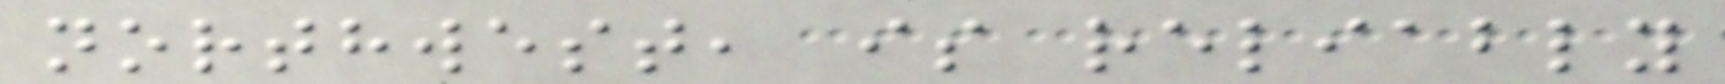northwest, is reliably
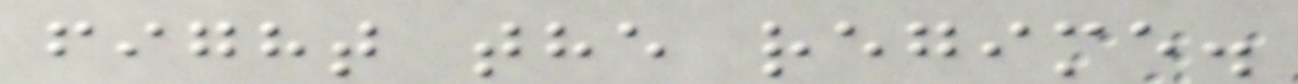fight the regime.
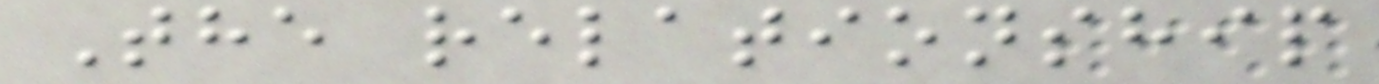The relationship
